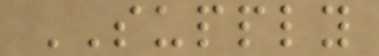SUPPLY
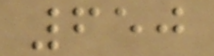650
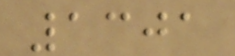1301
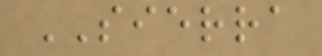SIERRA
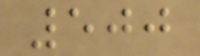500
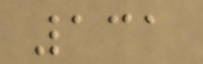131
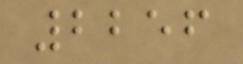2256
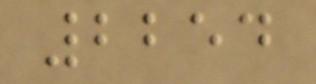2254
